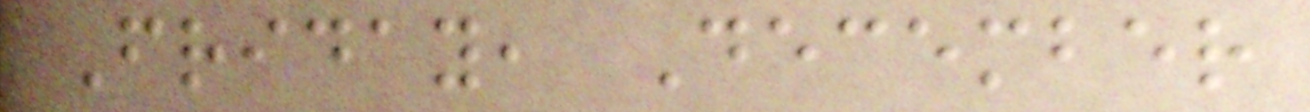Friday, December
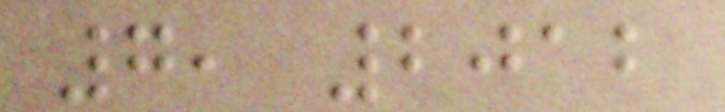7, 2012
